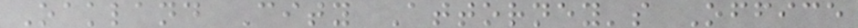Oakland City Attorney's Office
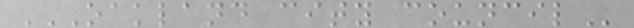OAKLAND CITY COUNCIL
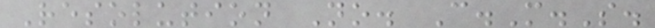Resolution No. C.M.S.
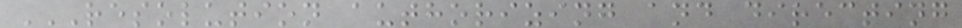RESOLUTION AUTHORIZING AND DIRECTING
